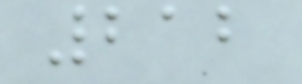212
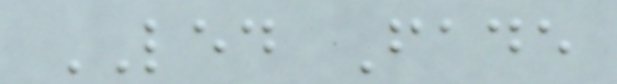LED Fade
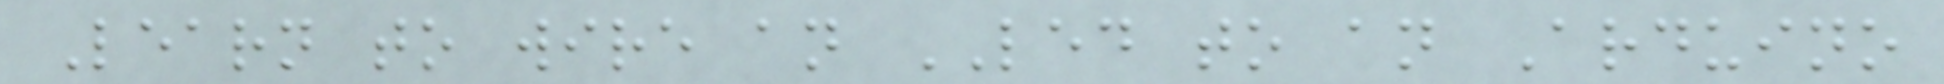Learn to wire an LED to an Arduino
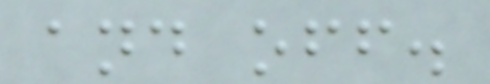and off.
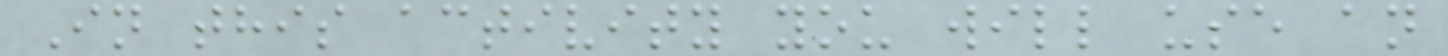In this activity you will use an
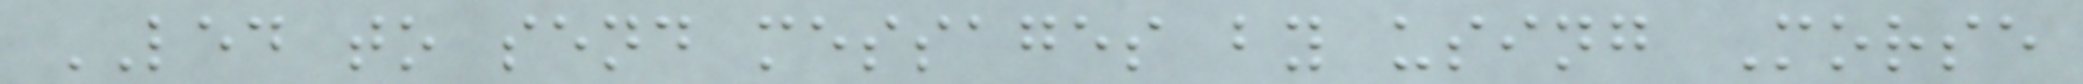LED to send messages by using Morse
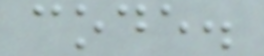code.
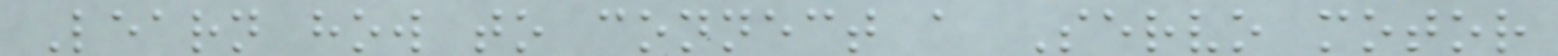Learn how to connect a Servo motor
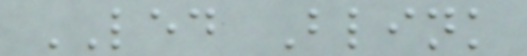LED Blink
